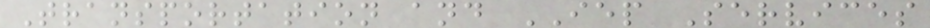Transportation and IEP Services
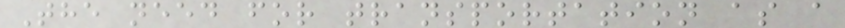The need for transportation as a
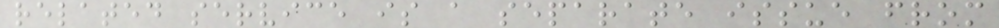related service is a separate issue from
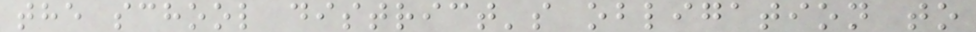the school district's obligation to
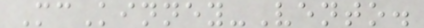McKinney-Vento.
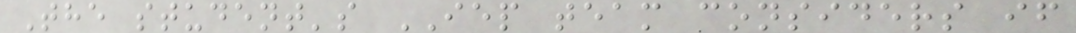The student's IEP team considers if
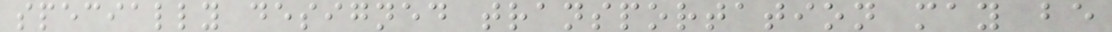specially designed transportation may be
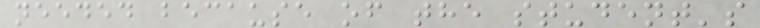needed because of the student's
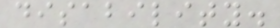disability.
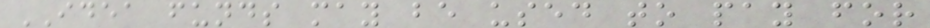IDEA funds may be used to pay for
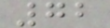72
